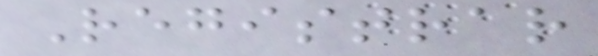Registrar
